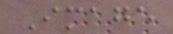Image
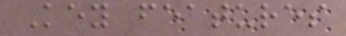Key features
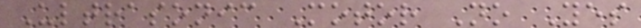Ultrasonic Motor No Yes
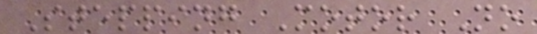Stepping Motor No
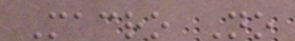Macro No
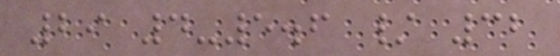29 4-5.6 / 32
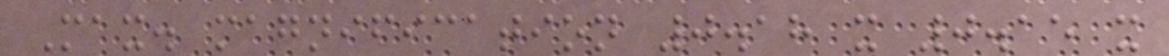Max. magnification 0.18 x 0.15 x
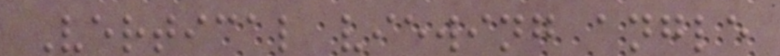Vertical viewing angle
